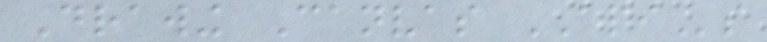Drawing Canvas APIs
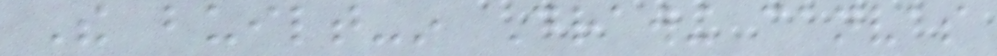The built-in Drawing canvas
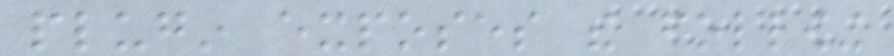plugin exposes the following
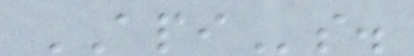APIs.
